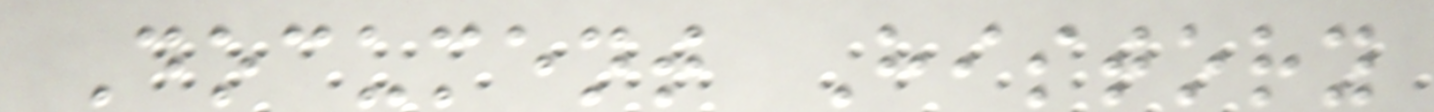Document History
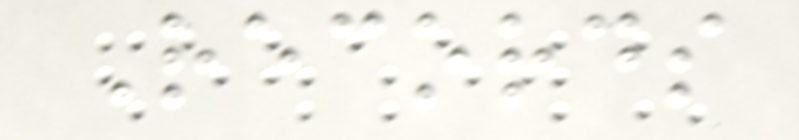Records
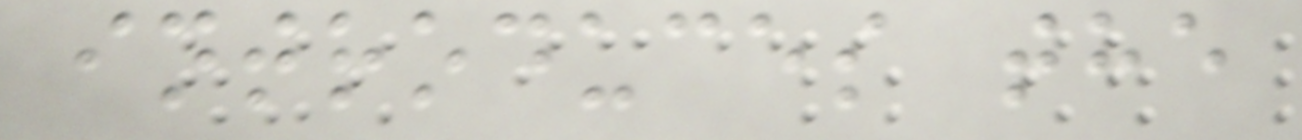introduces the
